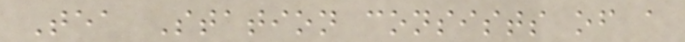Tea Station consists of a
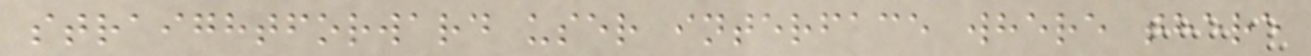straightforward user interface where there
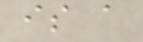is a
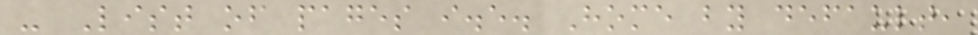- List of pages i.e. Home by default,
